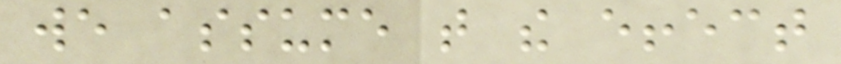we assume that the effect
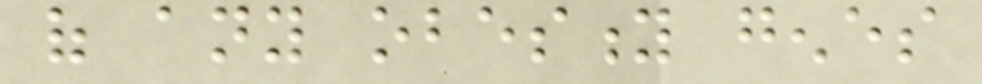of any obesity genes
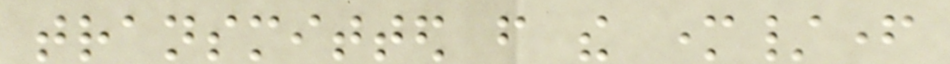transmitted from the mother/father
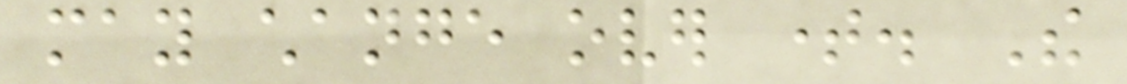may change over time. The
